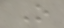O
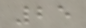25
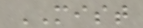MIST
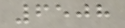6508
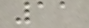11
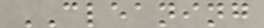CLEANING
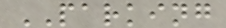PARKING
